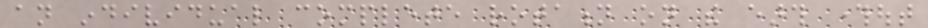an individual complete rotation on the earth throughout
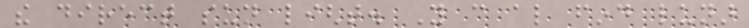the direct sun light. You can also find lunar
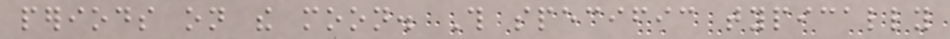periods on the moon. This specific typically
